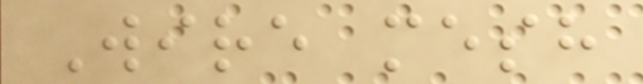Wire mesh
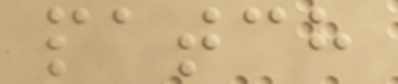patch
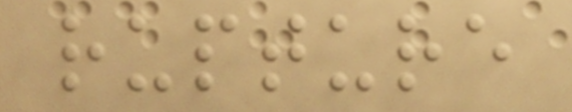rupture
